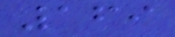169
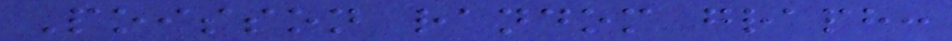Poisson random graph:
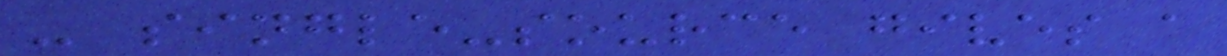- single-source gives a
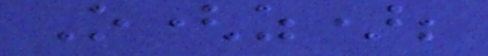O(z);
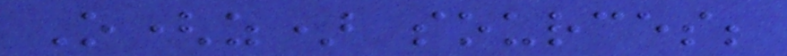O(z) sources;
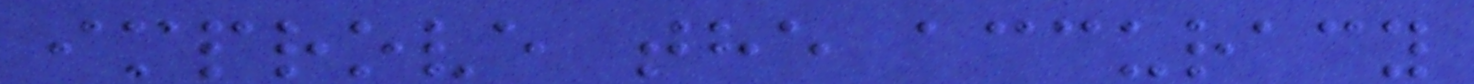improve the accuracy
